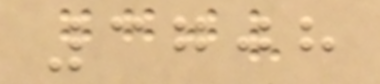3708
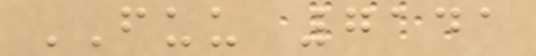FUU 7141
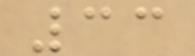33
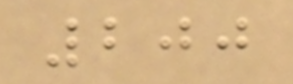200
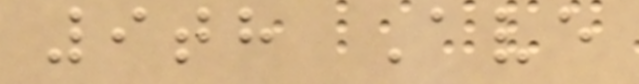9th Ave
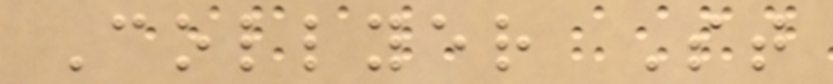Collyer St
